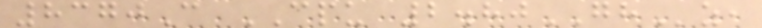8370C CPU 2.80GHz,
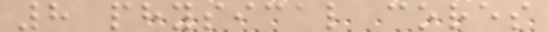8 physical cores
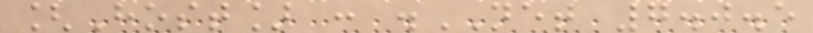[Host] : .NET 7.0.5
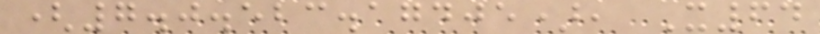(7.0.523.17405), X64
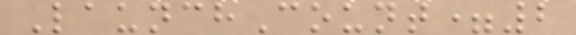LaunchCount=2
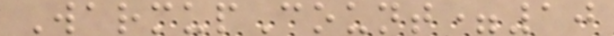WarmupCount=10
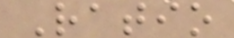Ratio
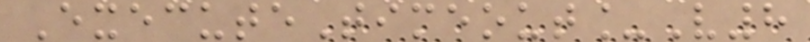ExecuteTimeout_V8
